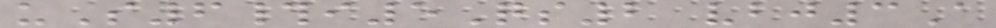uS6#i5Qs2 vbj3A
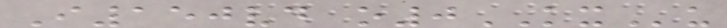I150vd o0KXu
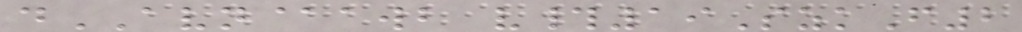dAVN@awb v#19SzkF2
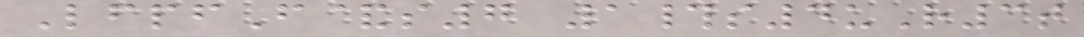LfpfF&s7 1#s4uR3t
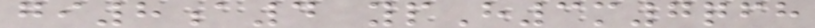gi8a4 ypH3m7qfh
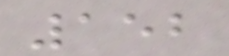152
